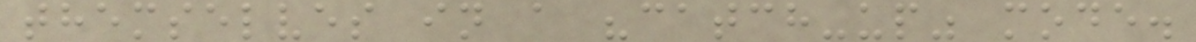themselves in a "catch-up" mode.
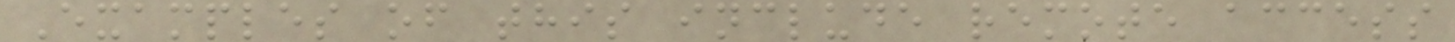Examples of this include remote access
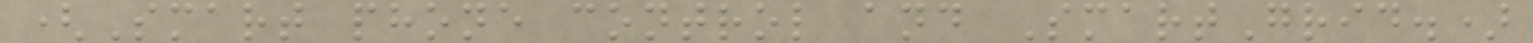(Smart phone control and SmartGrid.)
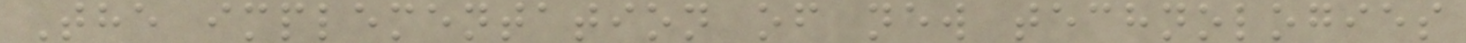The implementation of new technologies
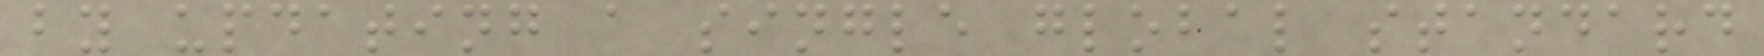by updating a single global standard
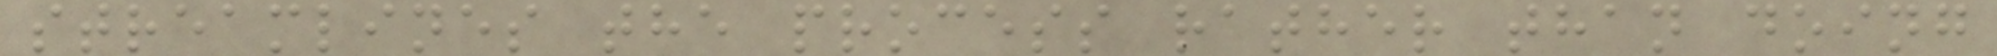streamlines the process rather than doing
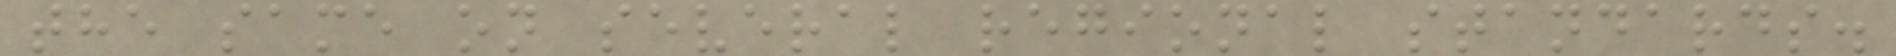the same on several regional standards.
